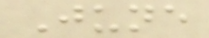June
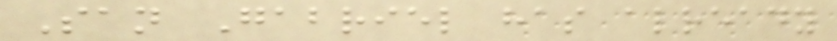San Gabriel has already
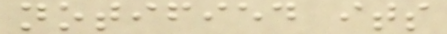notified its
